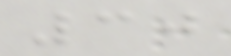30
